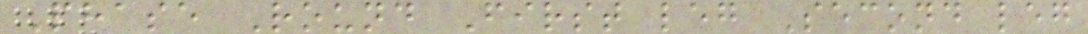Phase Round First leg Second leg
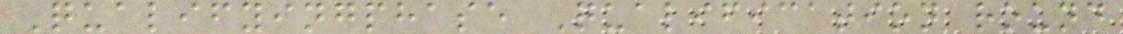Qualifyingphase Qualification round
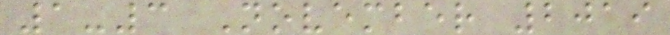1-3 November 2019
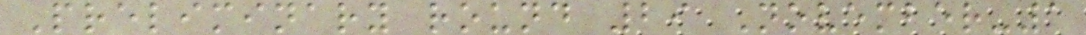Preliminary round 29 November-1
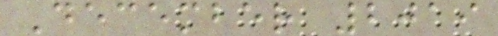December 2019
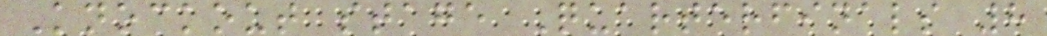Knockout stage Quarterfinals 8
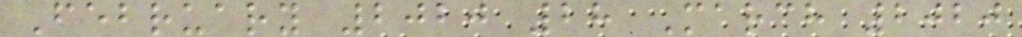February 2020 28 March 2020
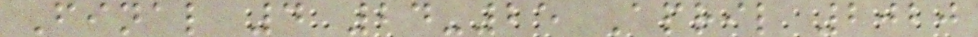Final 4 24-25 April 2020
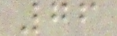76
